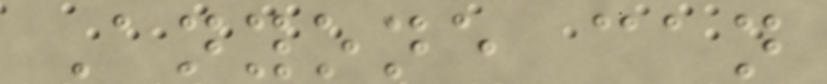Anyone can
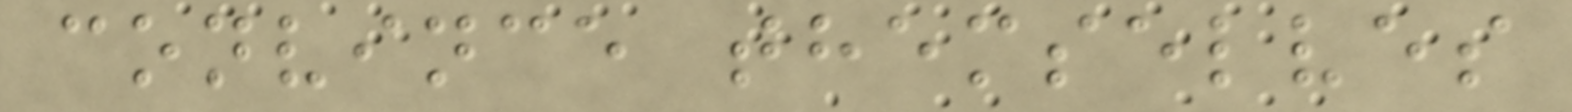convince themselves
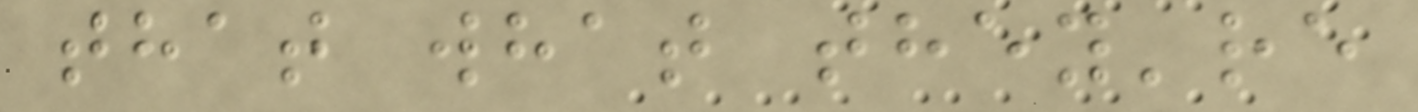that what they're
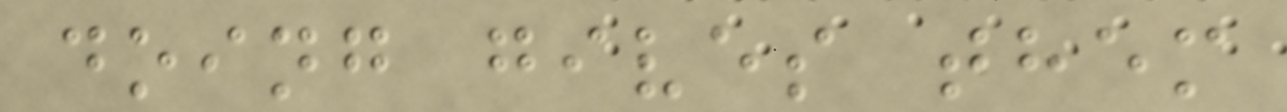doing gives them
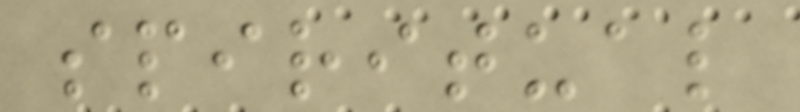spiritual
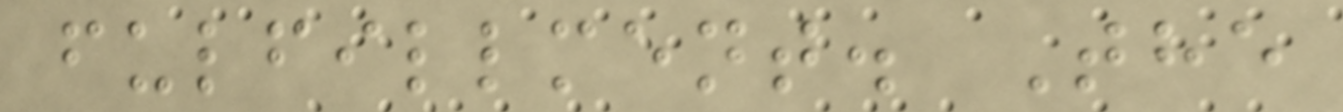fulfillment. The
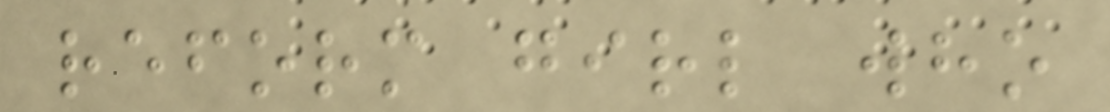reform girl who
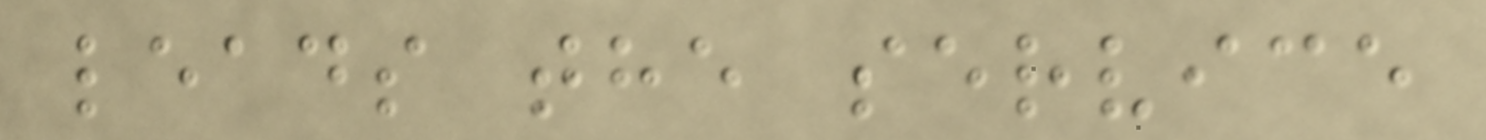leads the service
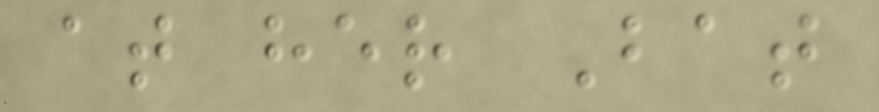at her Bat
